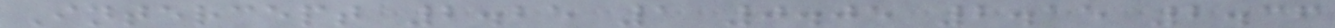Intercept 2.25 1 0.05 2.15 2.36
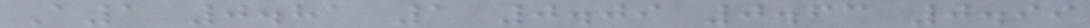A1 0.81 1 0.09 0.63 0.99
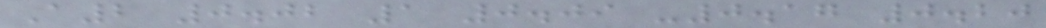A2 0.02 1 0.09 -0.17 0.20
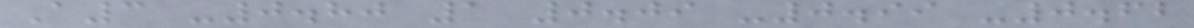A3 -0.80 1 0.09 -0.99 -0.62
